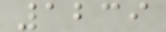1239
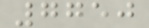7750
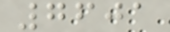7601
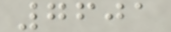7601
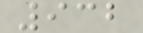932
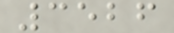3526
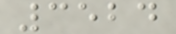3524
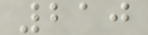210
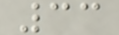33
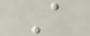A
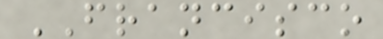FRANCISCO
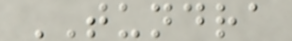TUNDRA
